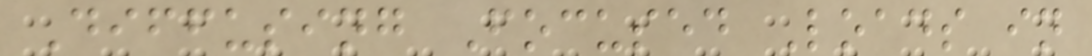Diffusing Focused Loads in
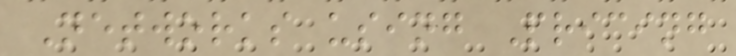Networks using Pricing
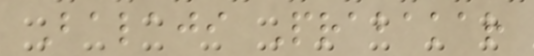Balaji Prabakar
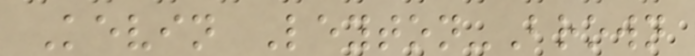Kevin Leyton-Brown
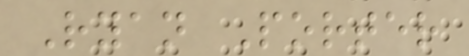Ryan Porter
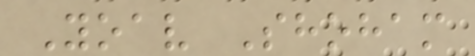Yoav Shoham
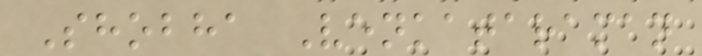Shobha Venkataraman
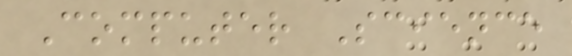Computer Science
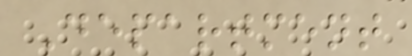Department
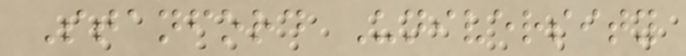Stanford University
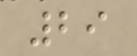29
